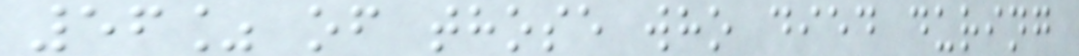56% of those who died during
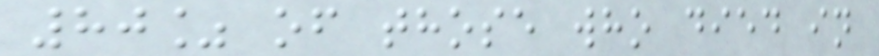80% of those who died in
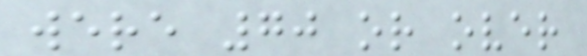were 70 or over
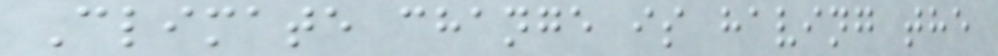Climate change is having the
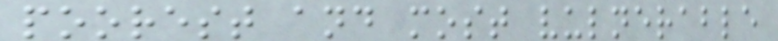poorest and most vulnerable
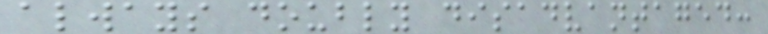always doubly disadvantaged:
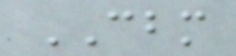CBM
